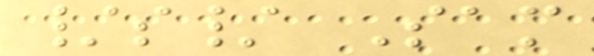/s/ Sam
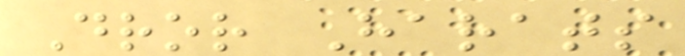Dror Harats
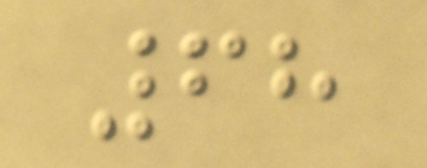68
